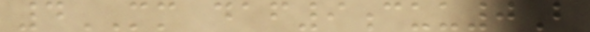4MM daf9cuu0B
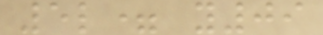5l= y09
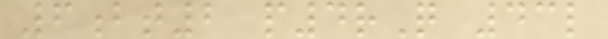6bt2 p4rQ 43l
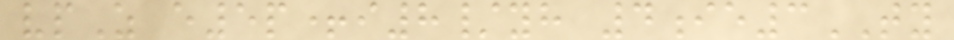vpZ e5p+i8/yh 4ie3TY
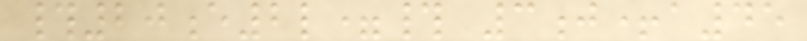#20e2l=# 3j+a45
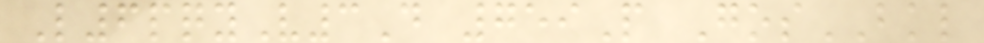L6pqyV3D 759P GosBKL
